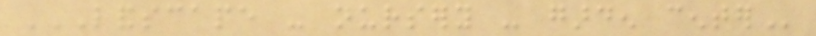LANDSCAPE - NURSERY - GARDEN CENTER
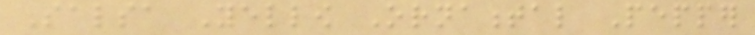Salsa Yellow Ornamental Pepper
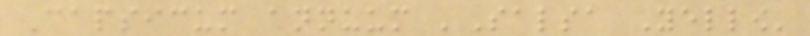Capsicum annuum 'Salsa Yellow'
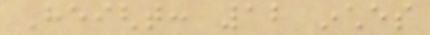Height: 12 inches
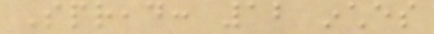Spread: 12 inches
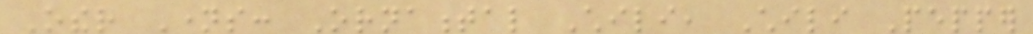Other Names: Ornamental Chili, Chili Pepper
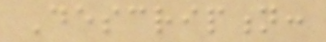Description:
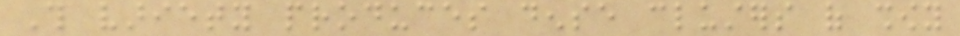This variety produces dense clusters of showy
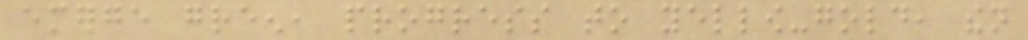emerge green, progress to yellow-gold, then
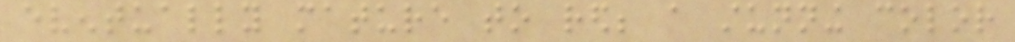eventually mature to red; a stunning color
